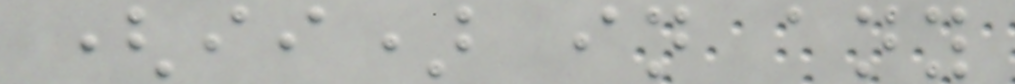(ii) in any
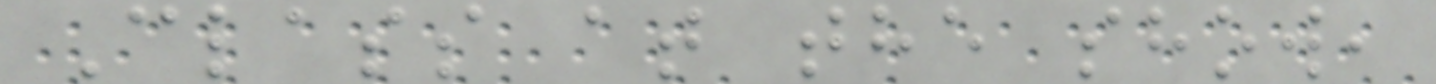Class at the show,
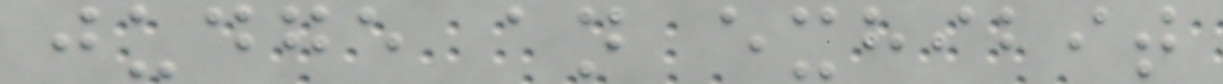judge an exhibit
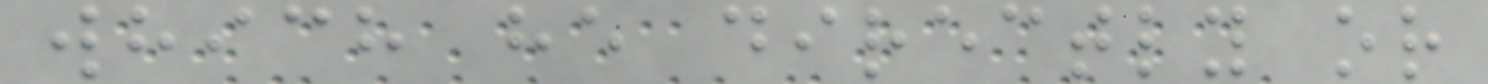which he directly or
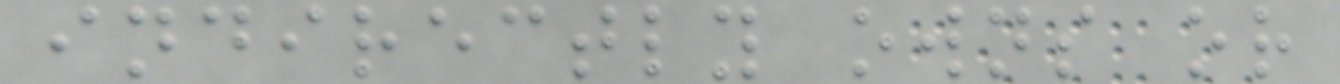indirectly owns or
